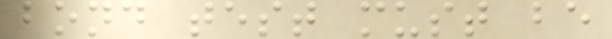bond test must be
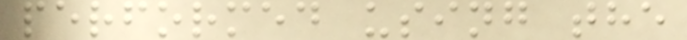performed using the
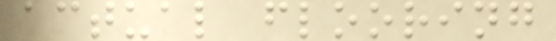actual flooring
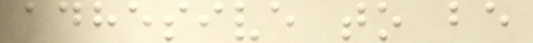adhesive to be
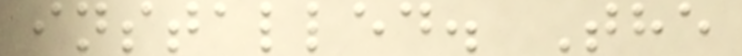installed. The
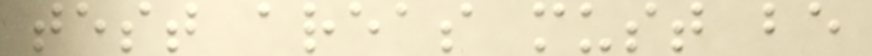test areas must be
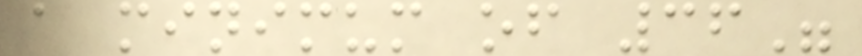a minimum of 36"
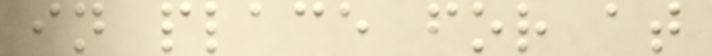in place for at
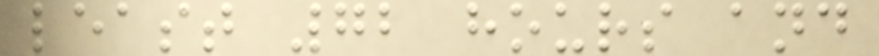least 72 hours and
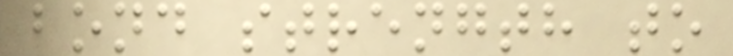bond strength to
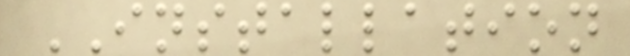INSTALLATION
